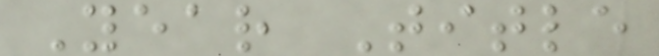Year Title
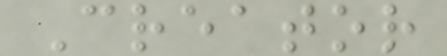Creator
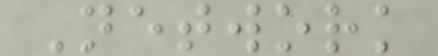Network
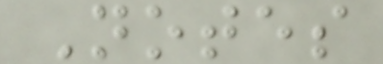Notes
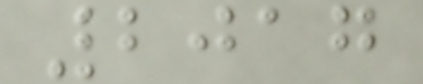2017
